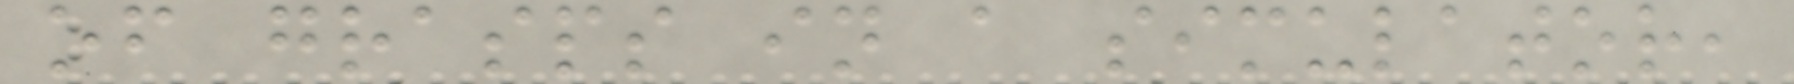of grasps in a simulator,
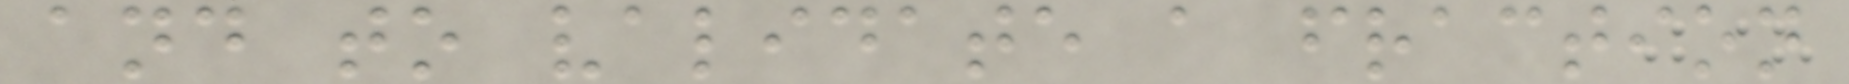and to validate a fraction
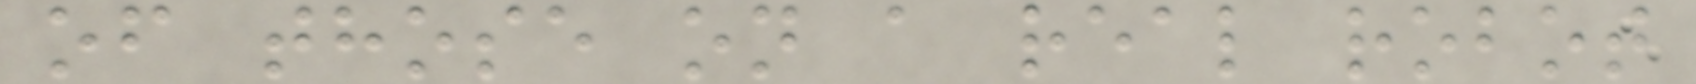of those on a real robot
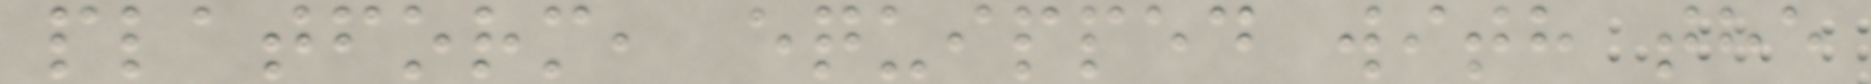platform, equipped with the
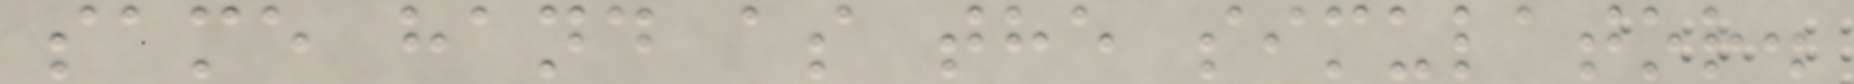same hand as the simulator.
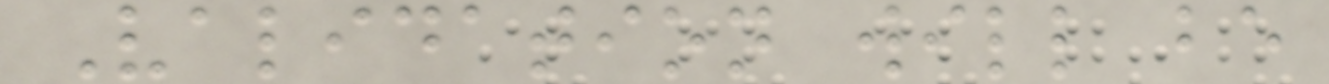Validation will be
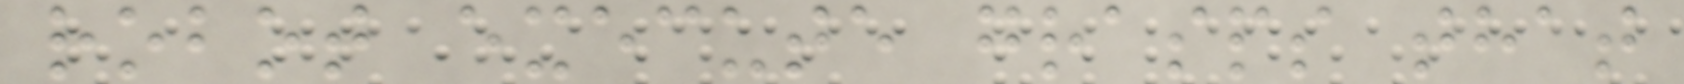robot execute grasps that
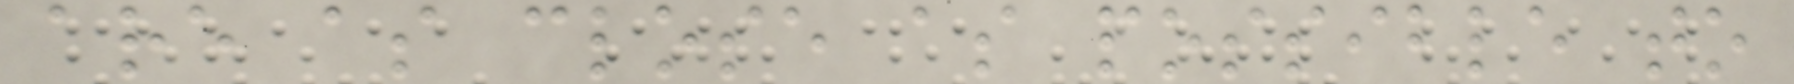are as close as possible to
